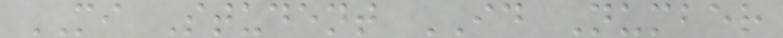MI Student ID Number
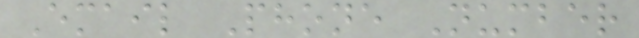Email Phone Number
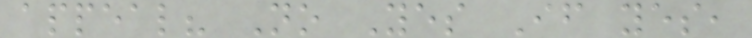appeal? No Yes If yes,
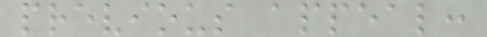previous appeal:
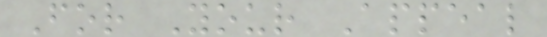For Your Appeal
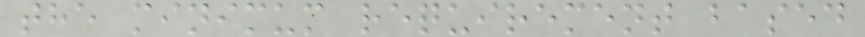the minimum requirement based
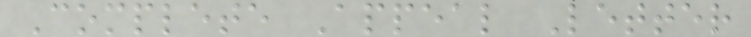Complete Appeal Letter
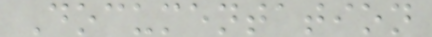Documentation
